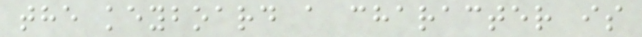the keyboard a character is
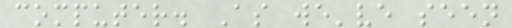computer. As we've seen
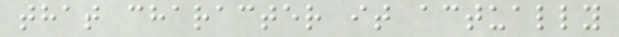that character it actually
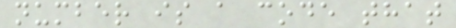number is a code that
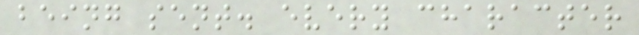being sent. every character
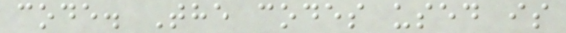code. The codes used is
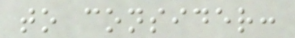to consider:
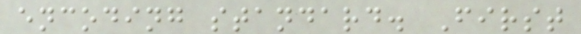encoding standard. First
